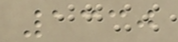1330
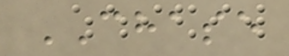CHASE
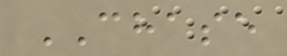CHASE
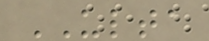ULTA
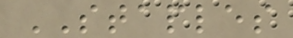STAPLES
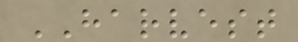HARVEST
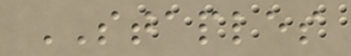STAPLES
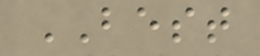BEST
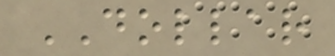DOLLAR
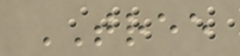TREE
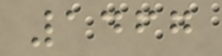1467
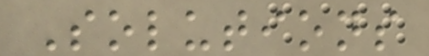Solutions
